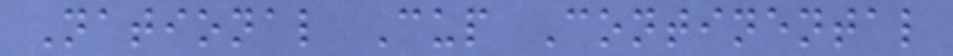National Cup Continental
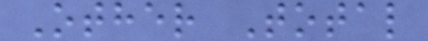Other Total
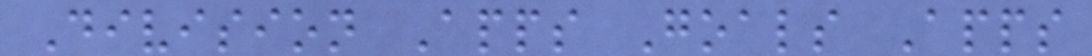Division Apps Goals Apps
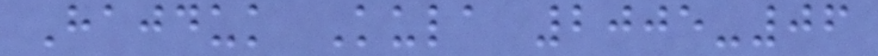Hajduk Kula 2005-06
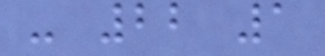- 22 1
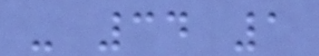- 34 1
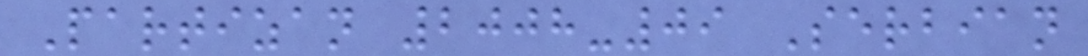Partizan 2008-09 Serbian
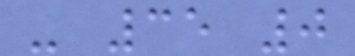- 35 0
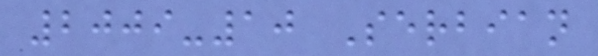2009-10 Serbian
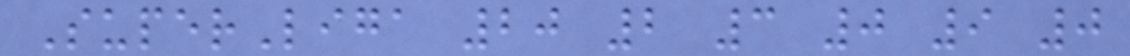SuperLiga 20 2 3 0 9 0
